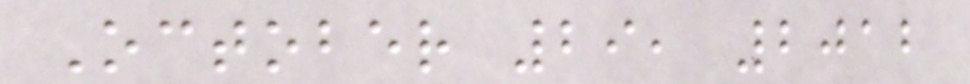October 29, 2012
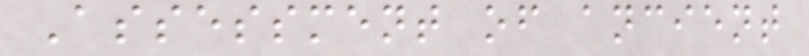Assessment of ancient
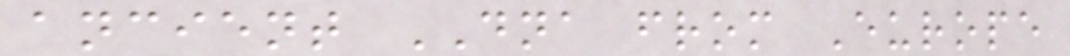ancient DNA from Europe
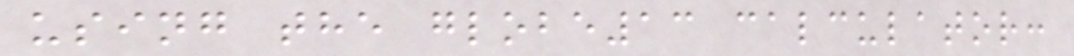using the globe13 calculator:
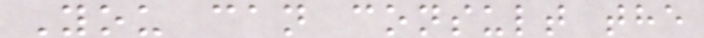You can consult the
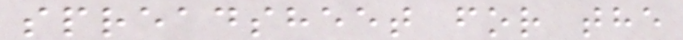spreadsheet for the
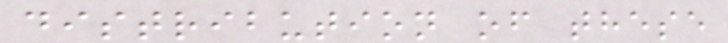distribution of these
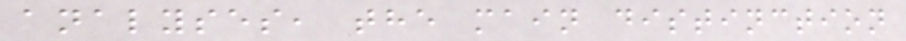analyses, the main distinction
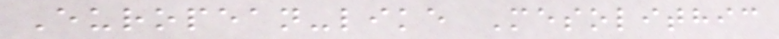European-like Mesolithic
